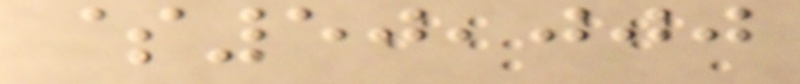$50,000
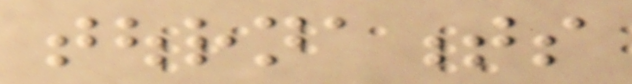tournaments
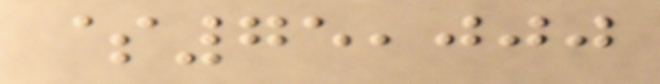$75,000
